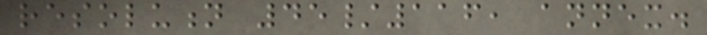resolution 45/116, annex.
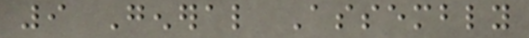9 General Assembly
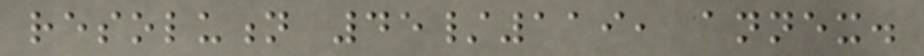resolution 45/119, annex.
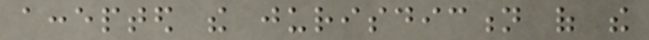accepted the jurisdiction of the
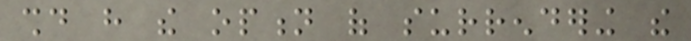should have the option of surrendering the
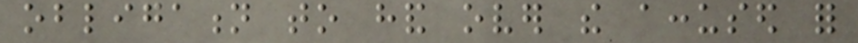obligation to hand over the accused for
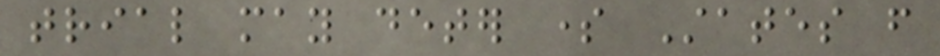trial may deter some States from
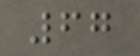67
